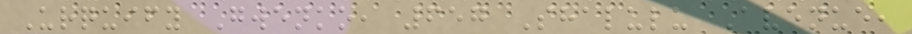Urquify Gwenko, 657 Shalulu Avenue,
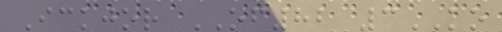Ickjor OF82 3KO
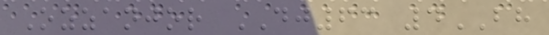Ozzanjor DJ63 4BH
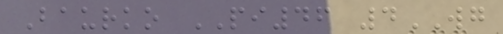Baurko PI46 4WG
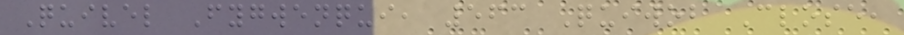Quivel Fygwenqui, 563 Quiwob Close,
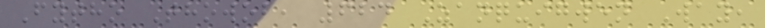Fytho Thowob, 624 Zanquigwen Way,
